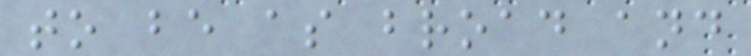to be as broad and
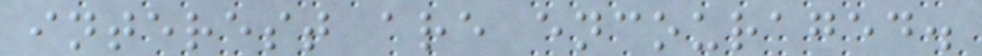interest are encouraged.
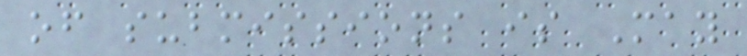of submissions is May
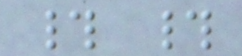# #
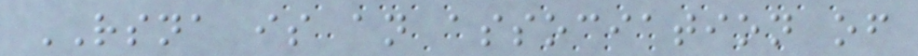RSNA is an association of
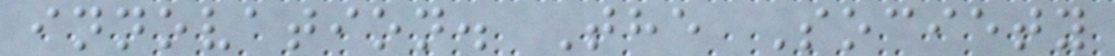innovation. The Society
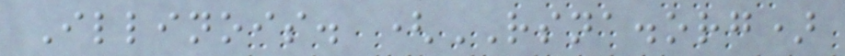Illinois. (RSNA.org)
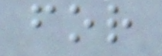for
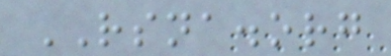RSNA.org
